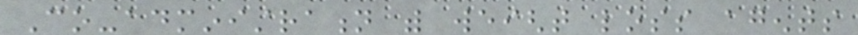Co-administration with weight loss agents
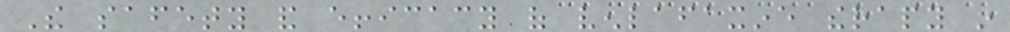The safety and efficacy of venlafaxine therapy in
